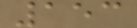153
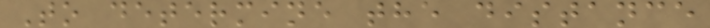To determine the distance
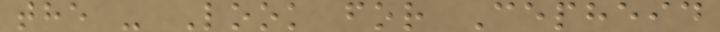the - Look for Cepheid
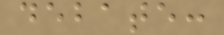debate:
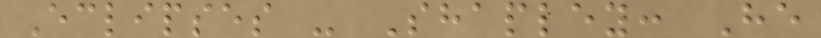Eclipses - Shapley: He
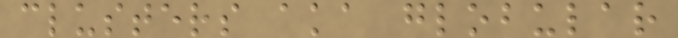clusters aka globular
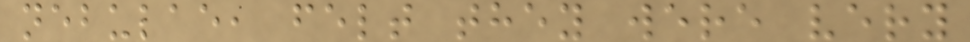nebulae, felt they were very
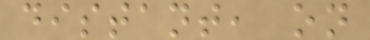distant, on
